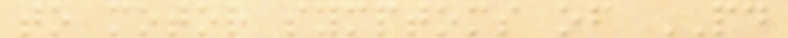to motor symptoms of PD
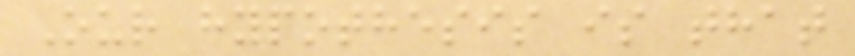Our hypothesis is that
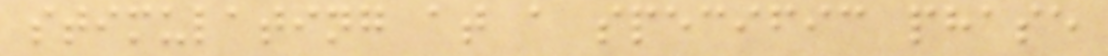stimulating at a specific phase
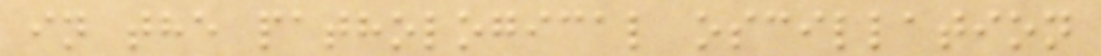in the pathological oscillation
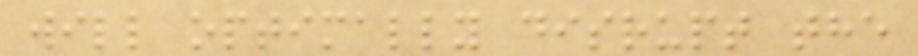will optimally disrupt the
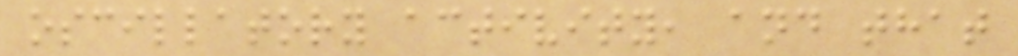oscillatory activity, and that
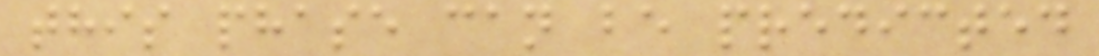this phase can be predicted
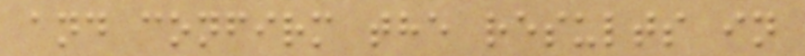and confirm the results in
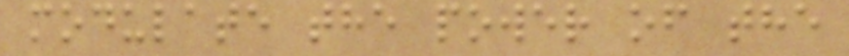modulate the power of the
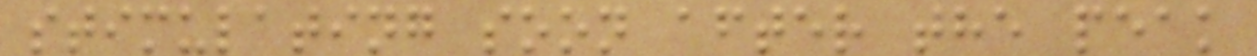stimulating soon after the peak
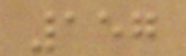157
